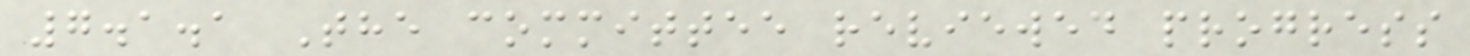7.1.1 The committee reviewed progress
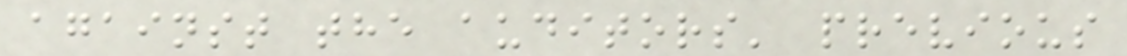against the auditors' previous
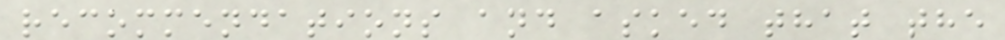recommendations and asked that the
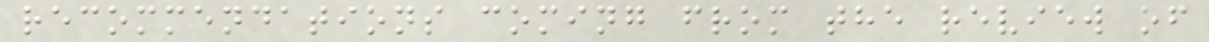recommendations coming from the review of
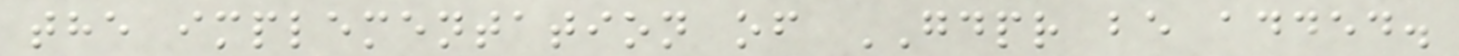the implementation of GDPR be added.
